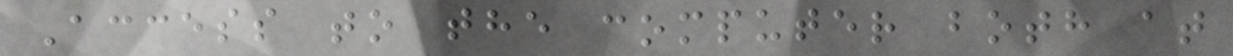Access to the computer both at
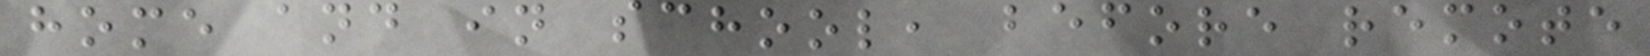home and in school, before remote
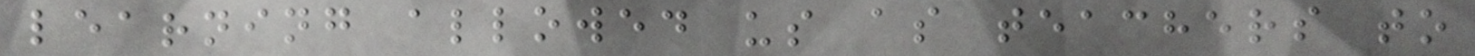learning allowed us as teachers to
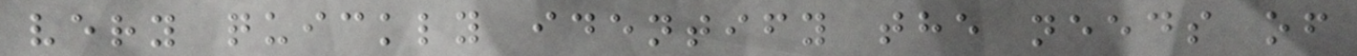very quickly identify the needs of
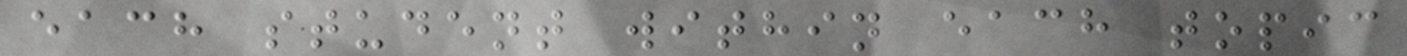each student within each topic
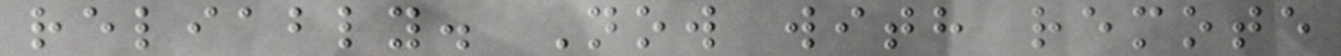reliably. Now with remote
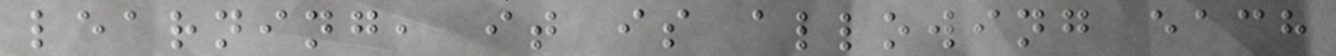learning, it is allowing each
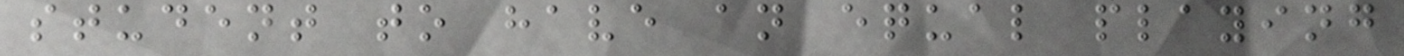student to have an equal playing
